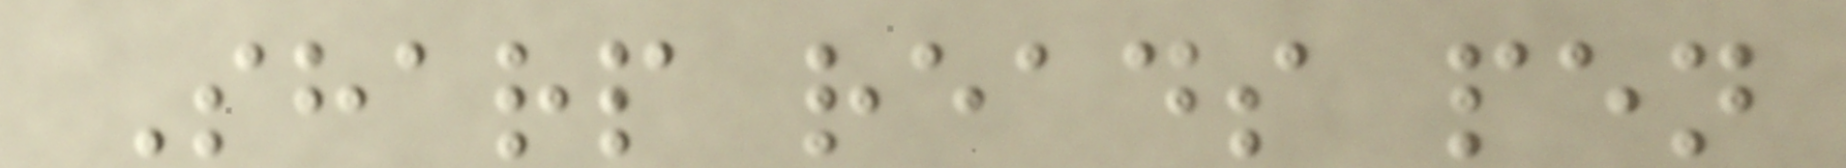Sharp reads pen
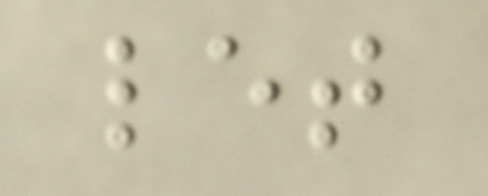let
